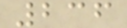236
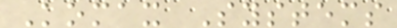Komax Systems
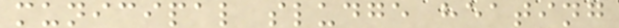municipal sludge heating
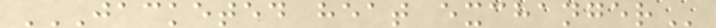JACKETED HEAT EXCHANGER
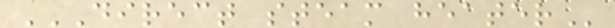DIRECT STEAM HEATER
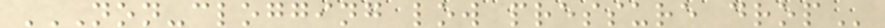NON-CLOGGING LOW PRESSURE DROP
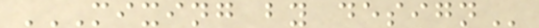MIXING BY DESIGN
